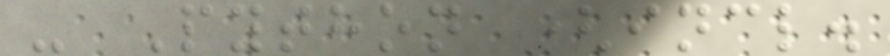- Python (incl.
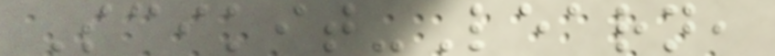Scikit-Learn,
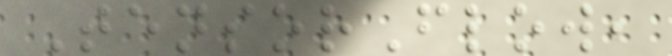TensorFlow,
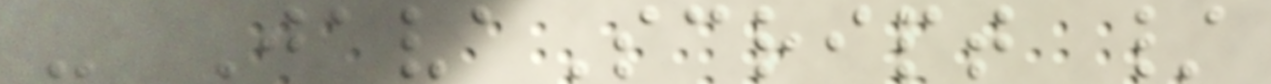- JavaScript /
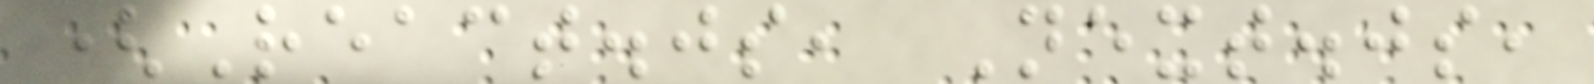(React.js, Next.js,
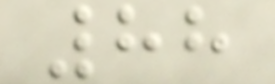88
